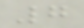7
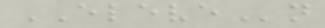ELEVEn
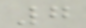7
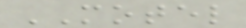MOTEL
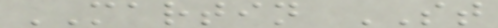MARTIN ST
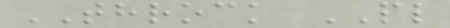THROCK PL
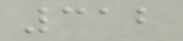312
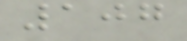107
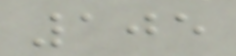105
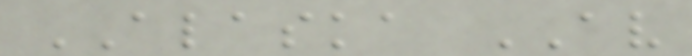ALASKA AV
